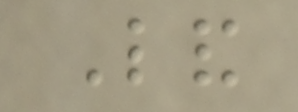Land
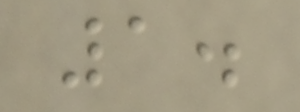1.
